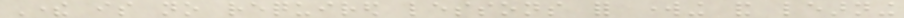There is no required lessons for working and learning
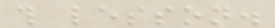this lesson.
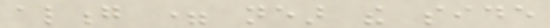along = near the side
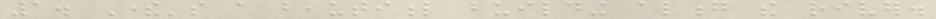1. There's a beautiful building along the river.
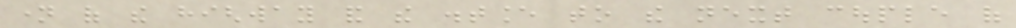name of the highway and the distance to the next couple of
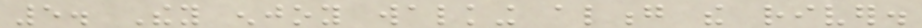5. They enjoy walking along the river.
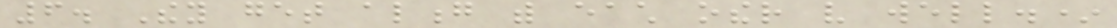6. They get along with each other very well.*
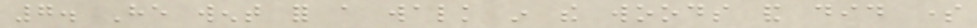7. He went for a walk in the woods and did some
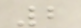2
